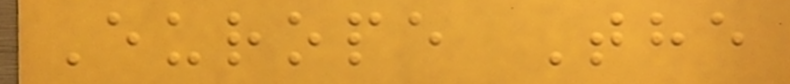Europe The
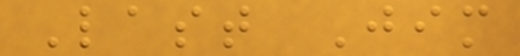Last Jim
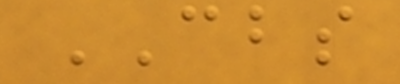CBS
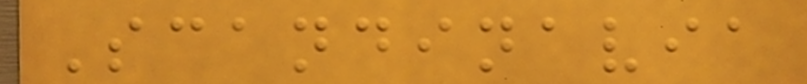Scandinavia
